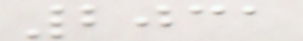2031
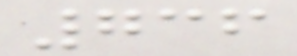736
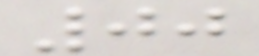00
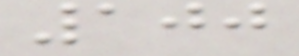100
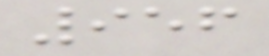956
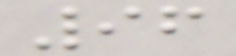96
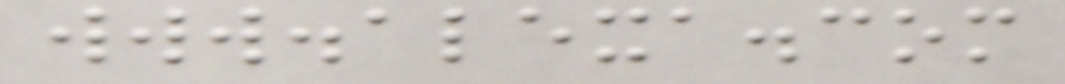www.alexa.com
